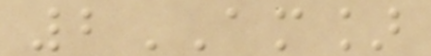2AM]
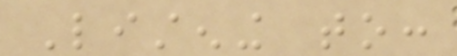Listening to:
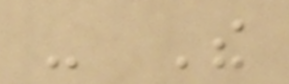- The
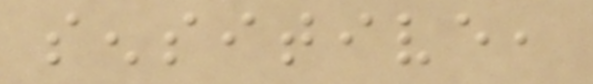sensitive,
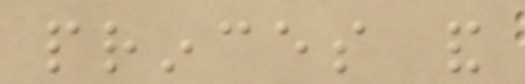princes and
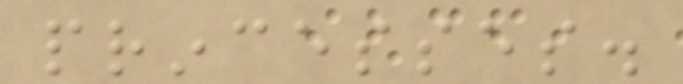princesses.
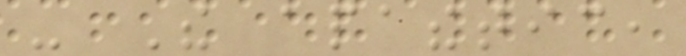- The apathetic,
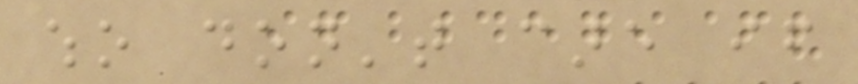who don't care if
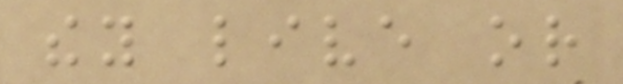they live or
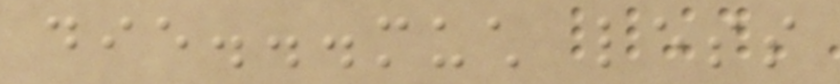die...much less
